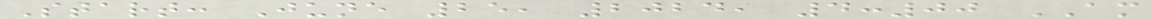Start: June 25, 2024, 4:00 AM
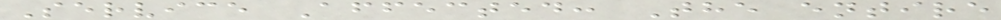Service Affected: The entire
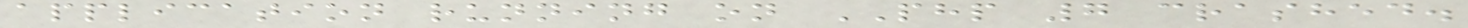application running on PHP 7 crashed.
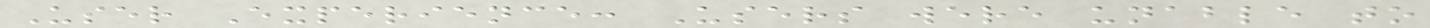User Experience: Users were unable to
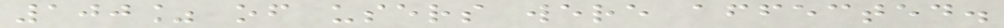100% of users were affected.
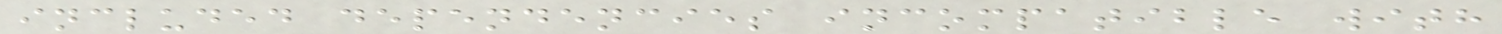included dependencies incompatible with
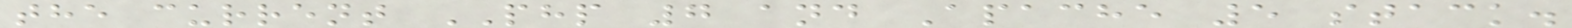the current PHP 7 and Apache 5 stack.
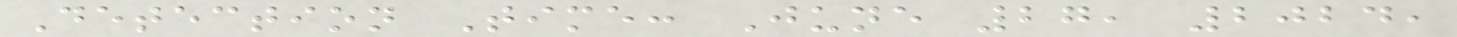Detection Time: June 27, 2024,
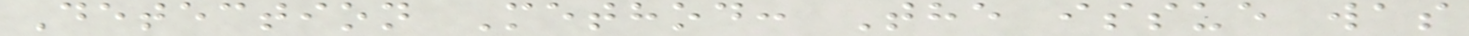Detection Method: The issue was
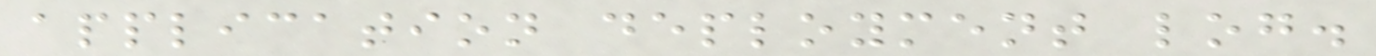application deployment log.
